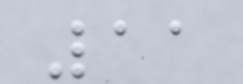11
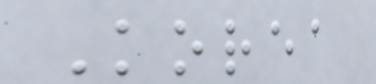Korea
